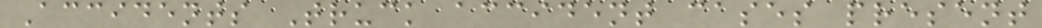Accidents Truck accident cases present
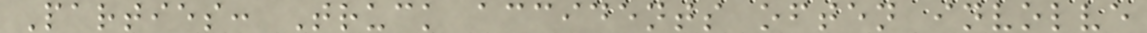Parties: Truck accidents often involve
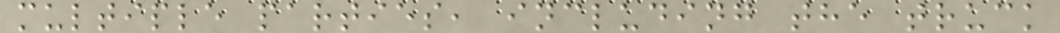multiple parties, including the truck
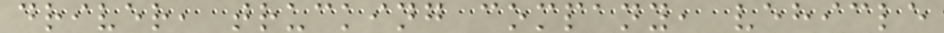driver, trucking company, vehicle
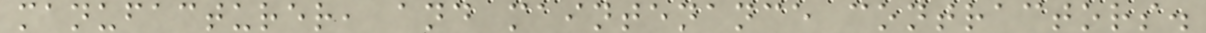manufacturer, and maintenance contractors.
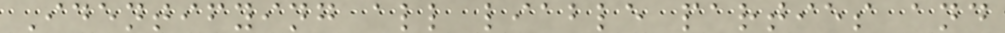Identifying all liable parties and
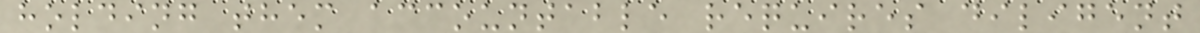holding them accountable requires diligent
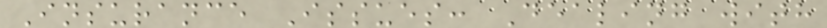Insurance Issues: Dealing with
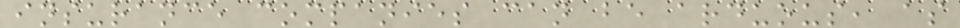insurance companies can be arduous, as
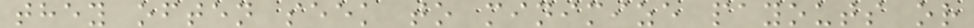they often seek to minimize payouts or
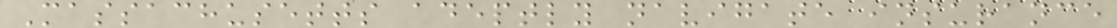Massachusetts adeptly navigate insurance
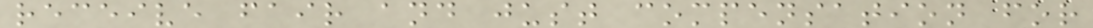receive fair and just compensation for
